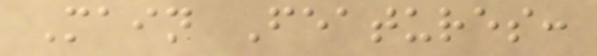Main Features:
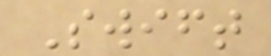Swift
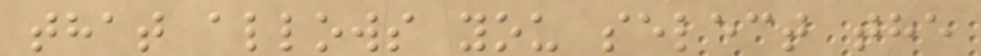that allows you select the
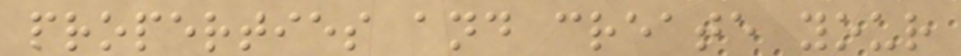properties and create your
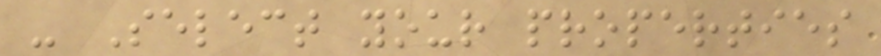- Select your properties
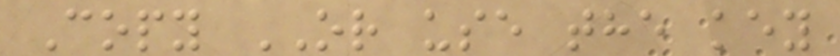Copy OR use the key
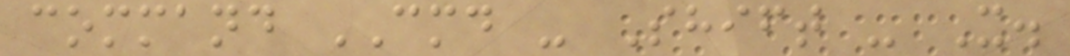command CMD - Shift - X.
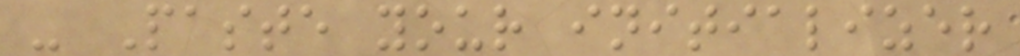- Paste your initializer
